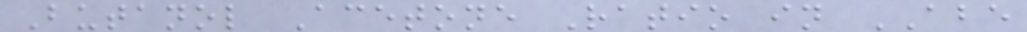Butanol Acetone Ratio in ABE
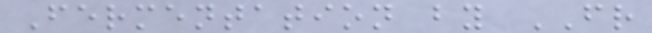Fermentation by FR
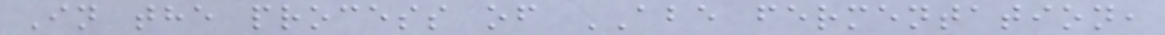In the process of ABE fermentation,
